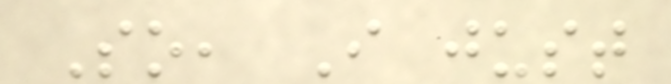So, I just
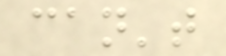can't
